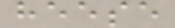heese
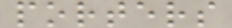porters
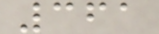361
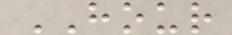HOUR
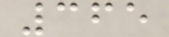365
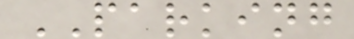PARKING
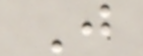J
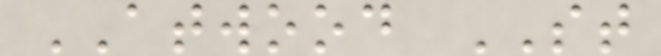ATWOOD ST
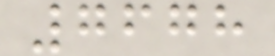7678
